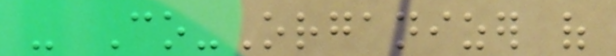- Co-Organizer of
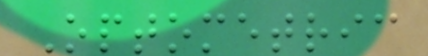Optometric
